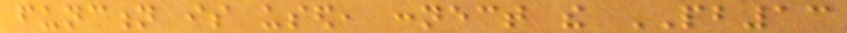function is used, connect the PB13
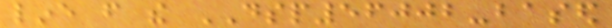line from the DSP56002-based
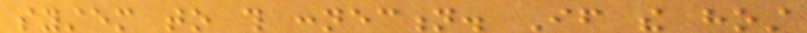system to this connection. If the host
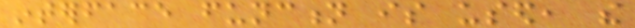interface function is used, the
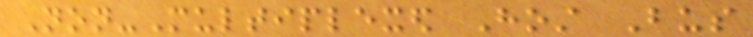Non-Multiplexed Host Bus
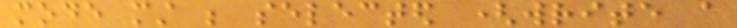mode must be selected (write a
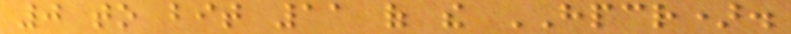0 to bit 11 of the HPCR).
